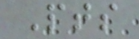Pts
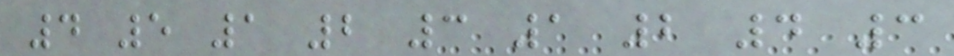4 5 1 2 3 1 2 4 3
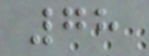78
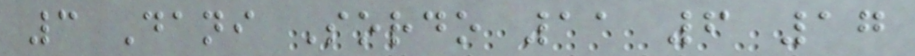3 Dani Sordo 11 6 17
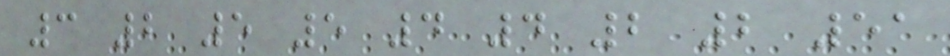3 2 5 5 4 4 2 2 51
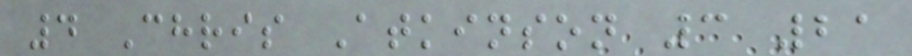4 Chris Atkinson 3 21
